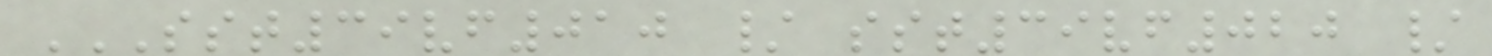SST39VF010 / SST39VF020 /
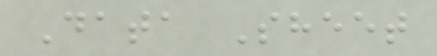Data Sheet
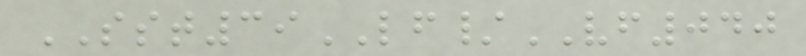SST39LF/VF040
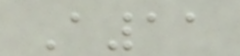A11
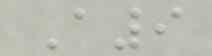A9
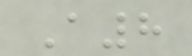A8
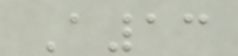A13
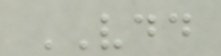VDD
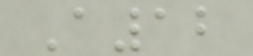A12
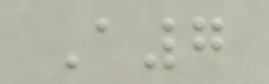A7
